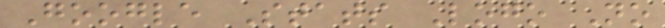Google Stats Logo No
